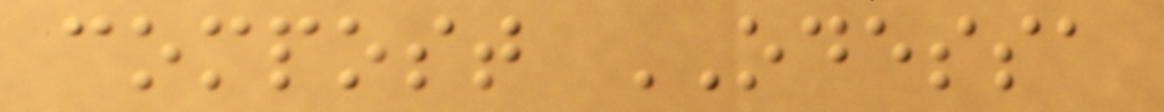compost ODESSA
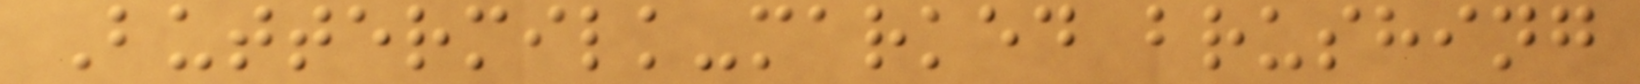Buttermilk-marked brushing
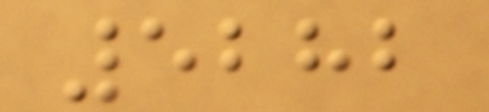5282
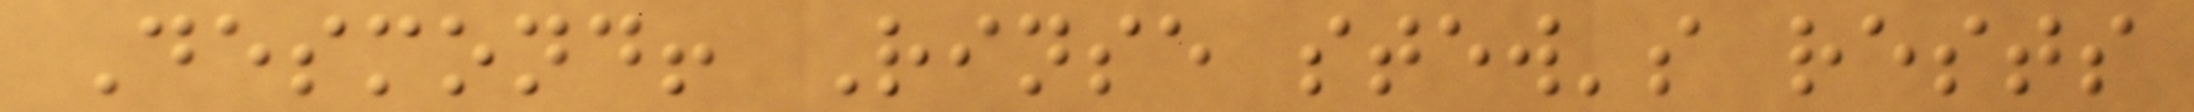Desmond! Rinse stew's rests
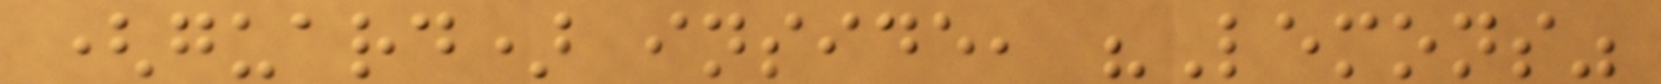(guard) inside, "Lemons"
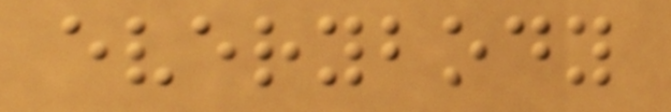everybody
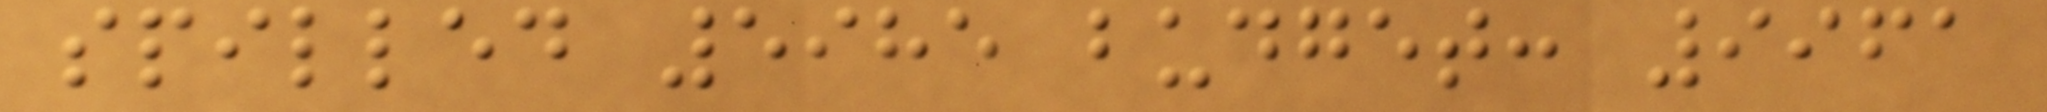spilled 5985 budget: 9961
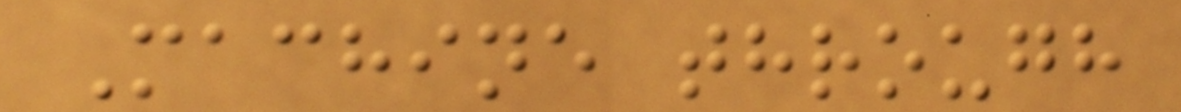Machine through
